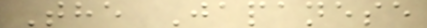The Japanese
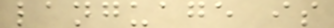language is
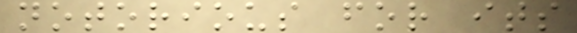notorious for its
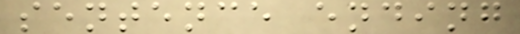sentence ending
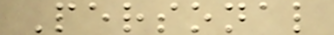Personal
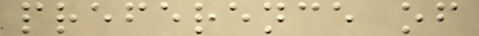preference of
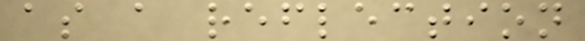as a reflection
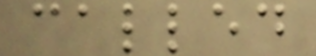called
